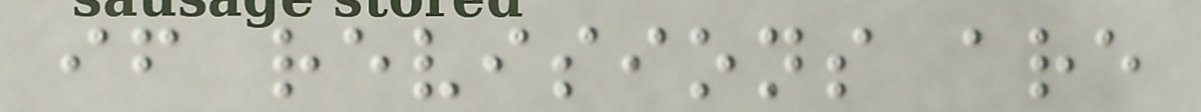if revisions are
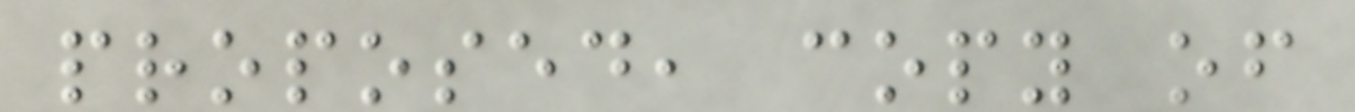proposed, copy of
